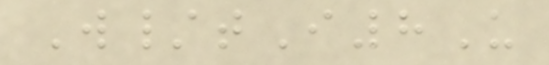W/tI8U
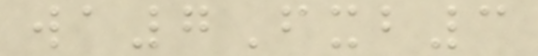wa7Fxb3
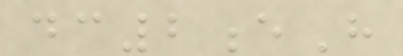dc2eH
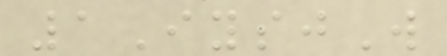1IysjW
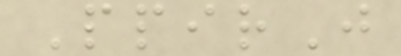PpirJ
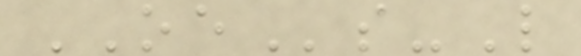OEs-L
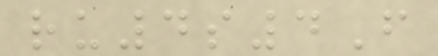ru4s4F
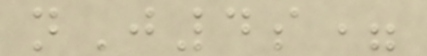nJ4s=
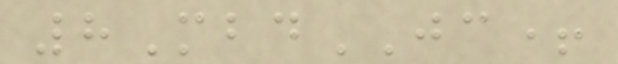8MbdJC+
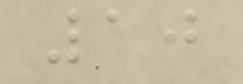10
